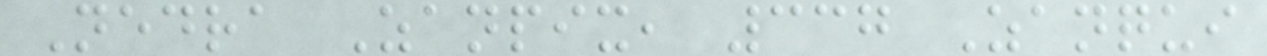Nedra Zanpix, 337 Zanqui
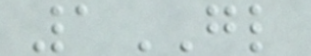1GL
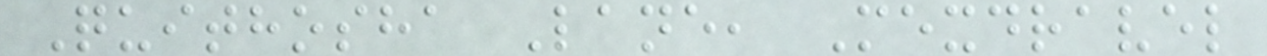Quithosha Lane, Mexdravel
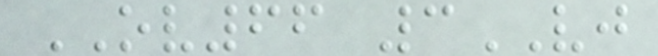OV66 3VJ
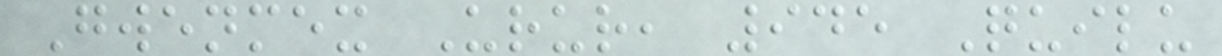Gwenmex Urur, 945 Quilu
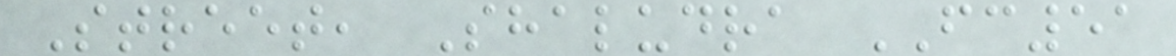Street, Shaludra FC51
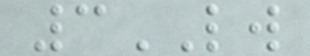3LW
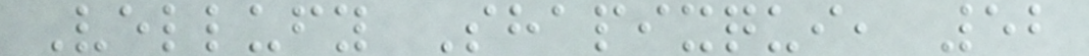Vellufy Shapixqui, 52
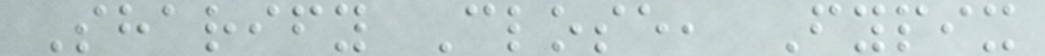Sharify Close, Fypix
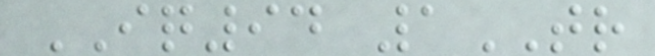IQ94 1TR
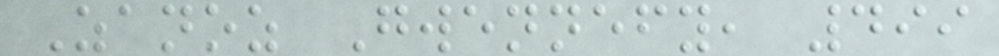Zanoz Gwennefy, 499
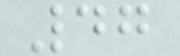47
